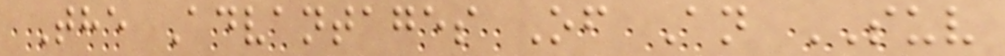The Advantages Of An SUV
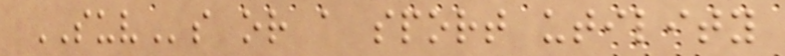SUVs or a sport utility
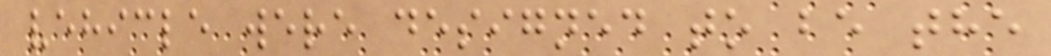vehicle were designed to be the
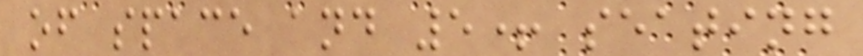of space and 5+ seating
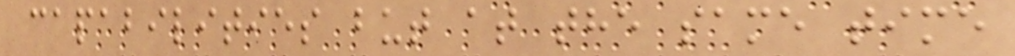capabilities but at the same time
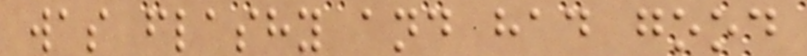was flashy and had good
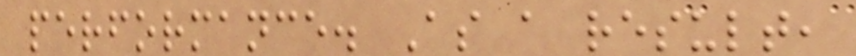performance. As a result,
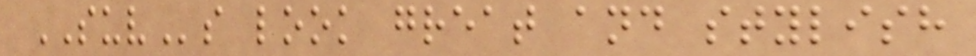SUVs look great and stylish
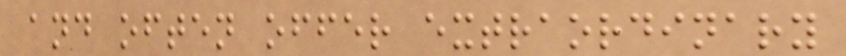and often offer extraordinary
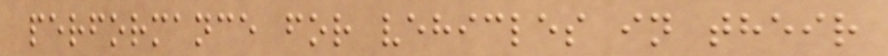performance for vehicles in their
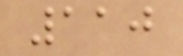110
